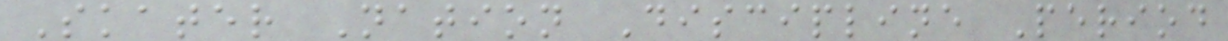Skater Nation Discipline Period
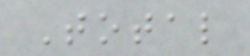Total
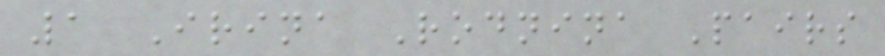1 Irina Rodnina Pairs
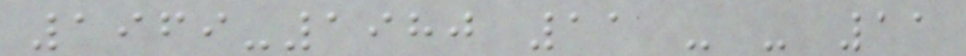1969-1980 11 - - 11
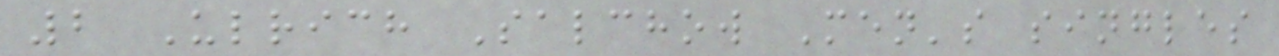2 Ulrich Salchow Men's singles
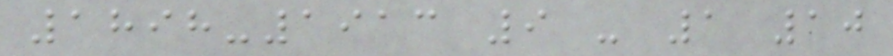1898-1913 9 - 1 10
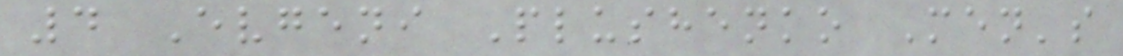4 Evgeni Plushenko Men's
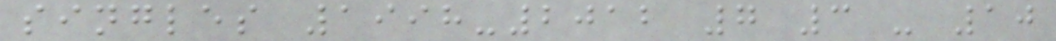singles 1998-2012 7 3 - 10
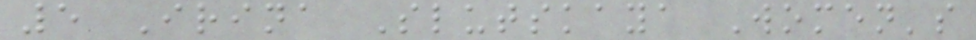5 Irina Slutskaya Women's
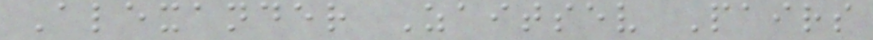Alexander Zaitsev Pairs
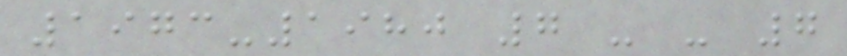1973-1980 7 - - 7
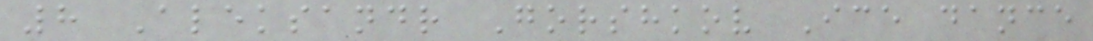8 Aleksandr Gorshkov Ice dance
